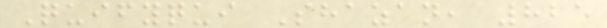Quifyqui Shazan, 825
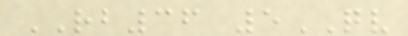RB36 5QV
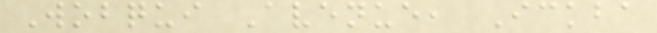Wobqui Avenue, Ickba
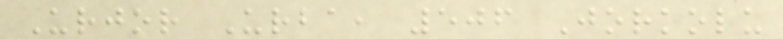Urjor Urba, 506 Jorkolu
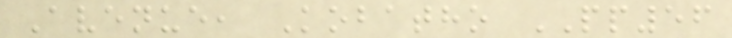Avenue, Kobatho PP56
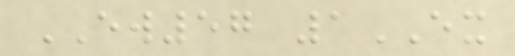EW57 1EX
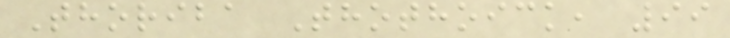Thoriba Thothoick, 99
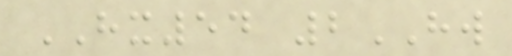HX54 2HW
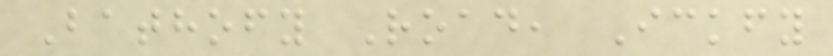Bathofy Road, Ickfy
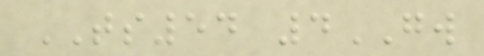TS54 4GW
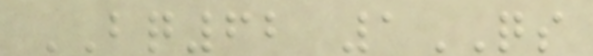BQ62 1QS
